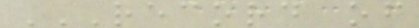RECORD OF
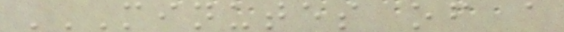MINUTES OF A
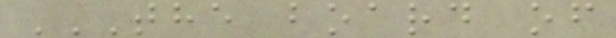THE BOARD OF
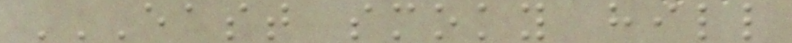EAST SMOKY HILL
